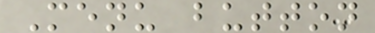Menu button
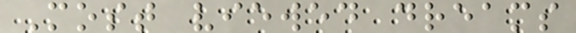Most viewed dreams
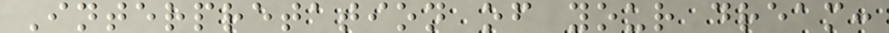Interpretation of your dream:
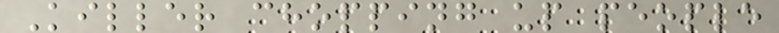Killer chopping up people
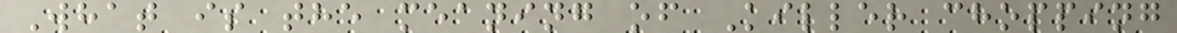What is the meaning of Killer chopping
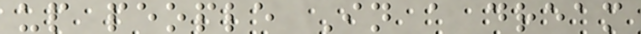up people In a dream
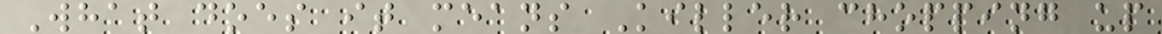What does it means Killer chopping up
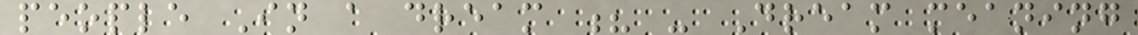people In a dream ? - Dream meaning
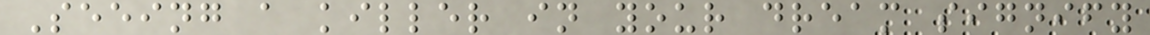Seeing a killer in your dream signify
